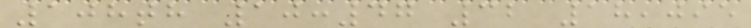108th 10:47 32 18,095
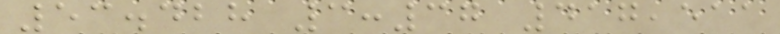53.428 3:37 417,511
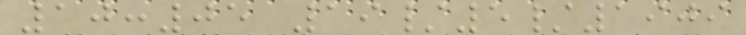10:05 19/5/1909
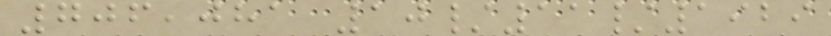706,081 10/11/1929
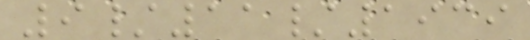9/11/1939
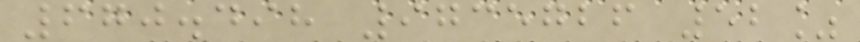670.498 9735726 52%
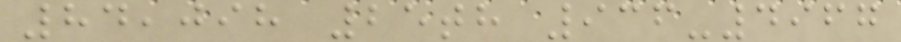84,098 25th 936-4967
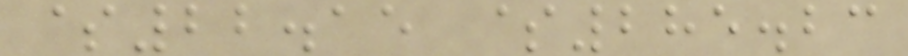$22.15 $285.23
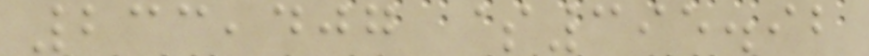233,407 $395.92
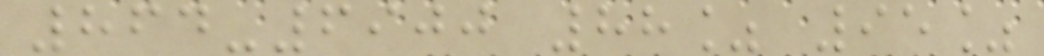864-6900 88% 95%
